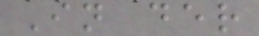In der
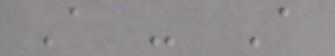A - A
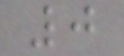0
